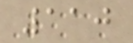110
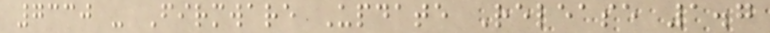7330 - Firmware Update Release 1.7
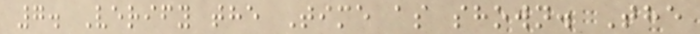7. Verify the Time as shown. The
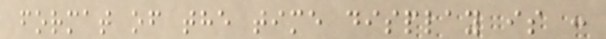format of the time display is :
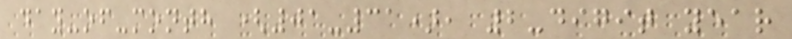day-of-month (01-31), 2-digit year
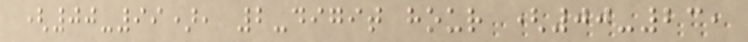(00-99), 2-digit hour (00-23,
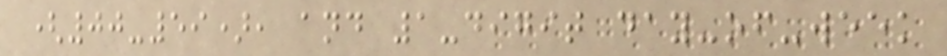(00-59), and 1-digit day-of-week
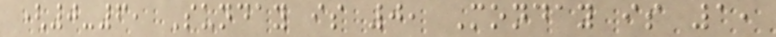(0-6, Sunday is 0, Monday is 1,
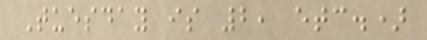Tuesday is 2, etc.)
